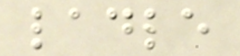ladle
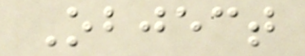Object
